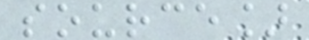source]
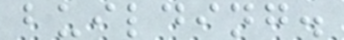building.
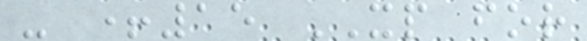- +15 XP for
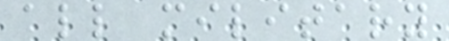all military
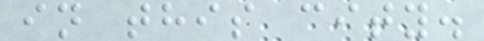in this city.
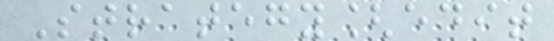Strategy[edit
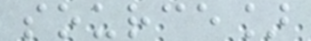source]
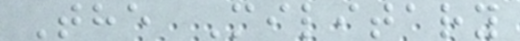The Military
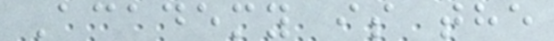Academy is the
